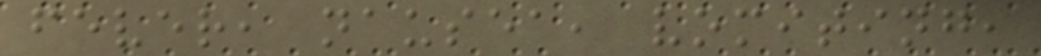fever, nausea, vomiting,
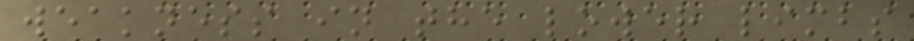weakness in the lower limbs
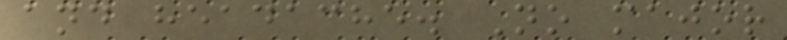and headache. No major
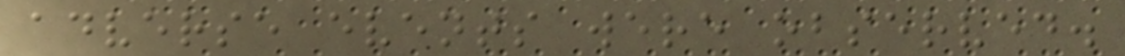adverse events were observed.
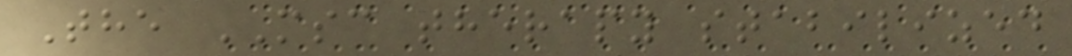The MSC therapy stabilized
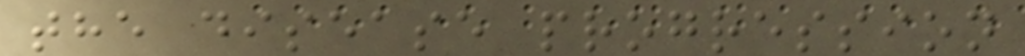the disease progression
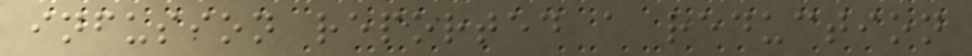infusion reported a reduction
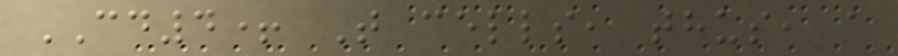CD4+ T cells, thus, a
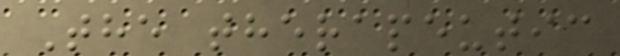The therapeutic
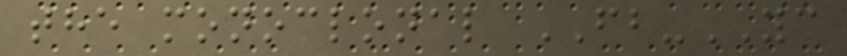the monoclonal FB-YC
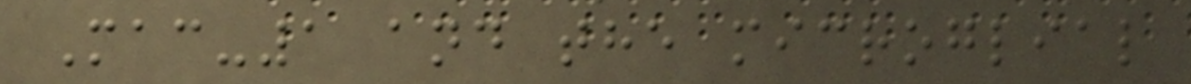Mac-1 and the microglial
